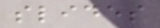slides
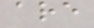are
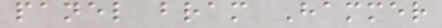panel bram Hammer
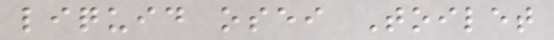liquid osei Toilet
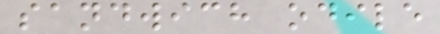sandwich odile
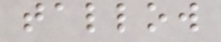tallow
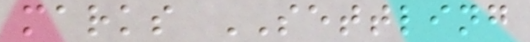marks SETTLING
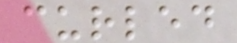curled
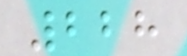228
